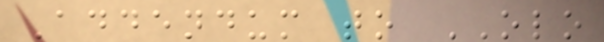Addendum to OLO
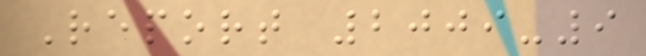Report 2009-9
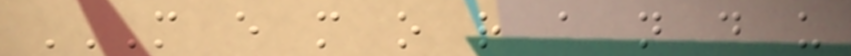M E M O R A N D U
